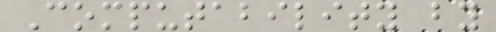Computability by
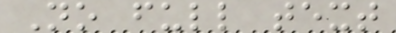No full text
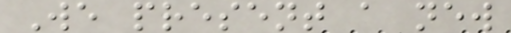We present a new
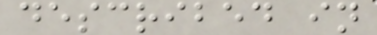described in
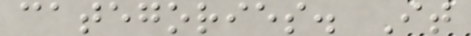categories. It
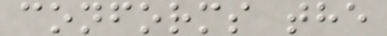conforms the
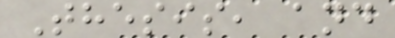Thesis, and
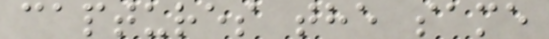captures the same
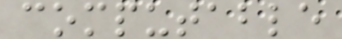computable
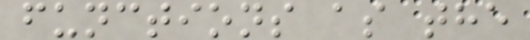functions as the
